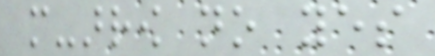more-arrow no yes
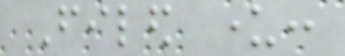Filed under:
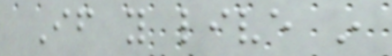If you live in
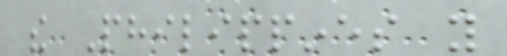the Philippines you
